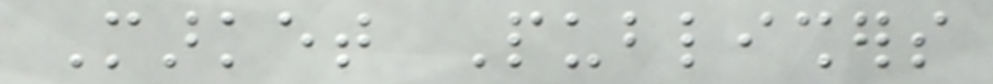Market Publishers
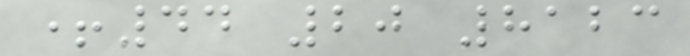+44 20 8123
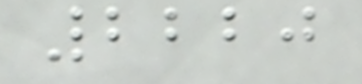2220
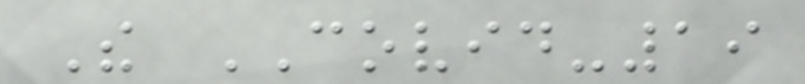The COVID-19
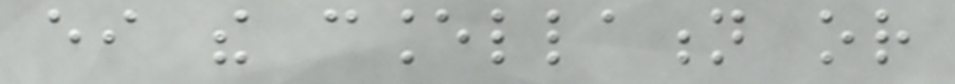either the cancellation or
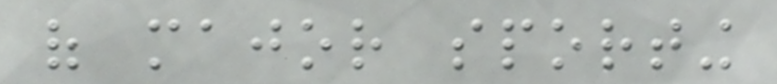of major sporting
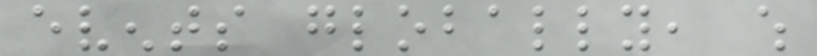events globally, which
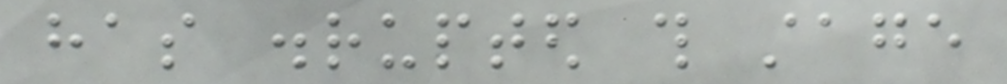has disrupted this stage
